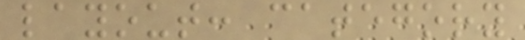layout: category
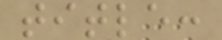title:
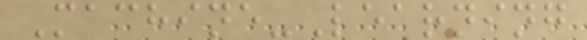Machine-Learning
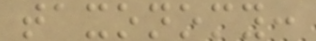taxonomy:
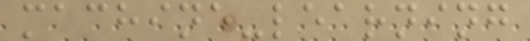machine-learning
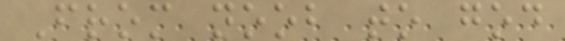From noob to god
